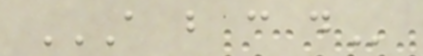A B C D
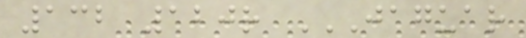132 120r JAGUAR
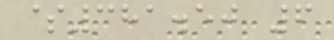$381.50 6
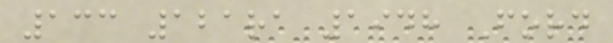133 121ra 1948 Ford
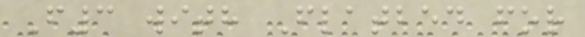F3 with Flatbed for
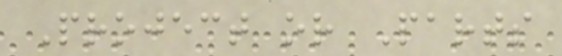Project or Parts
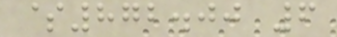$872.00 6
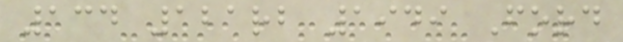134 121rb 1949 Ford
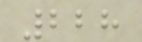228
